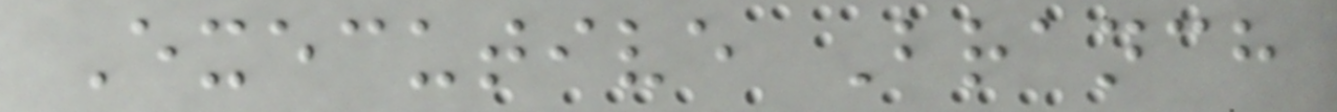Executive Branch
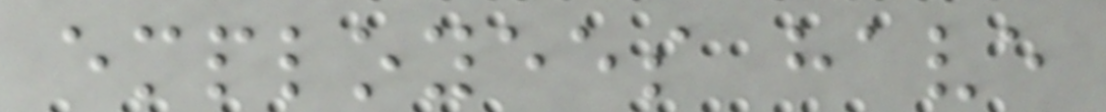employees have
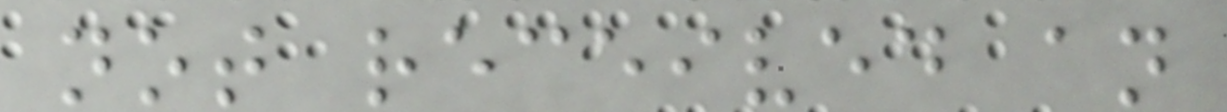not received an
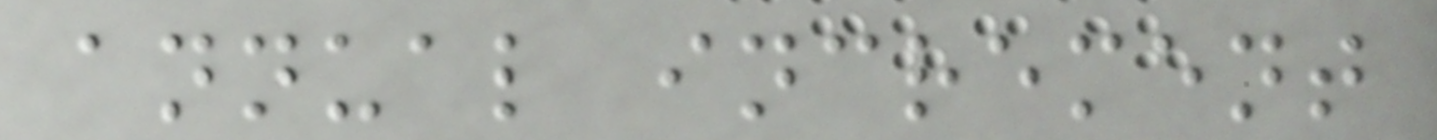annual increment
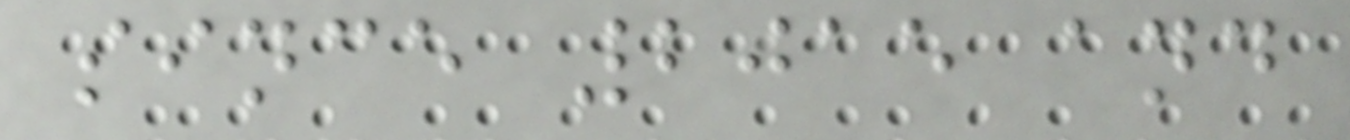since 2015 and
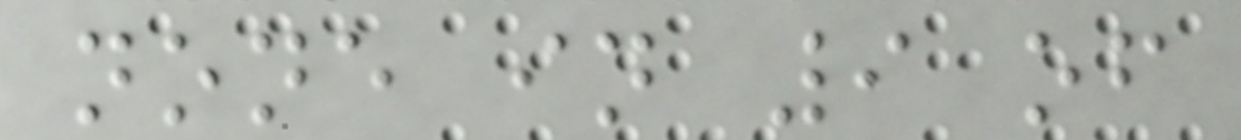none in 9 of
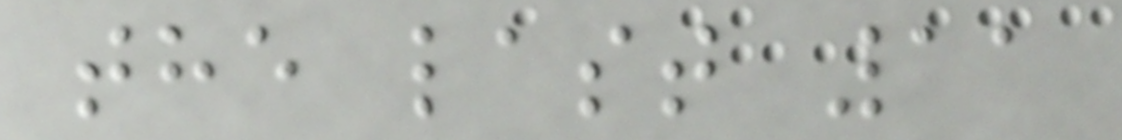the last 11
